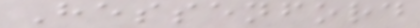Hessenford
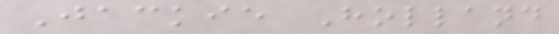Jackie Holland
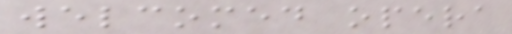welcomed opera
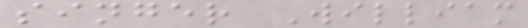singer William
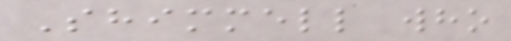Shimmell who
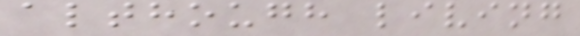although living
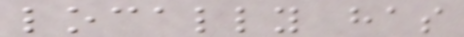locally has
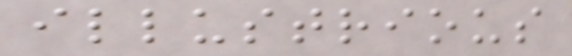illustrious
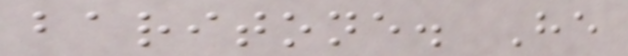baritone. He
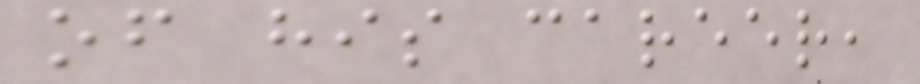of his career,
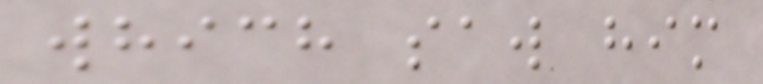which saw him
